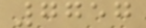7757
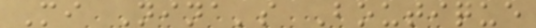Mi Nina's Boutique
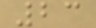23
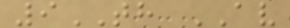9TH AV
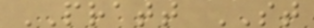PRATT ST
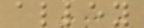alley
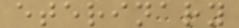eterinary
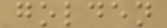golden
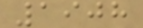1908
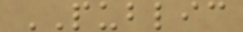PUBLIC
